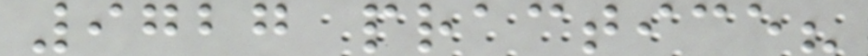9727 practice?
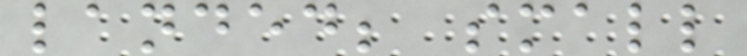landed; small
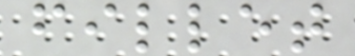fillet
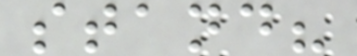stand?
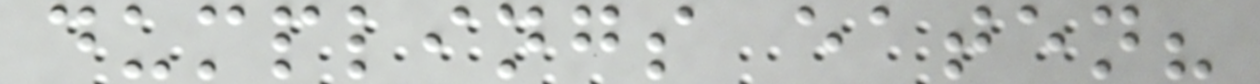dumplings eaten?
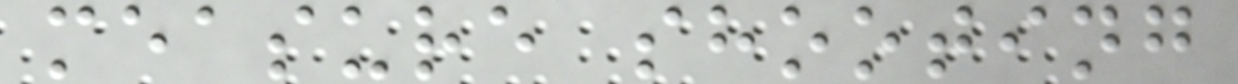measure shooting
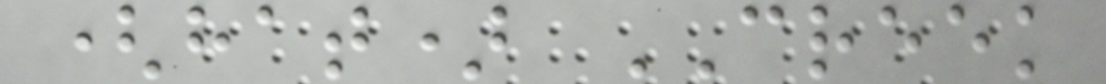(hat) CREEK
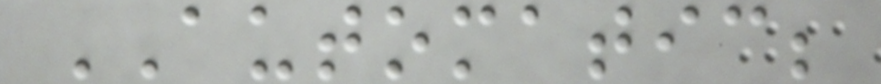AUTOMATIC;
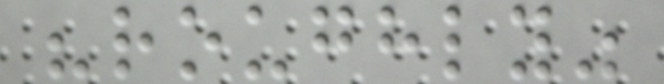"roughly"
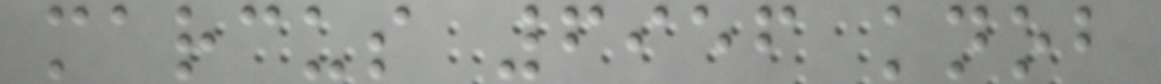marcus 6956 knob
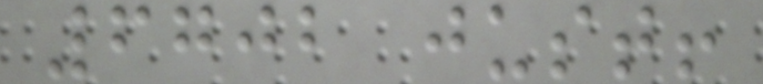6702 just!
